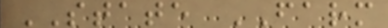STATE FARM
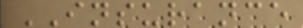INSURANCE
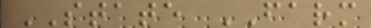STATE FARM
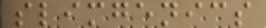slimgenics
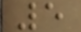5
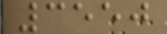3550
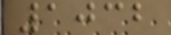1032
